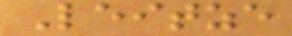Leitze
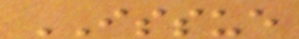ISSUE
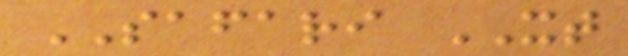SAFARI XT
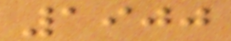1900
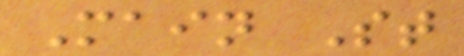Main St
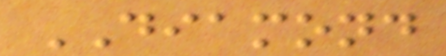DIAMOND
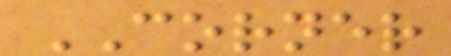CORNER
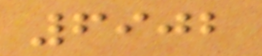6902
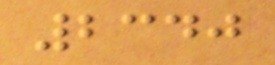2340
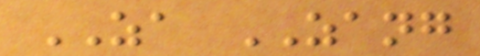ZA ZANG
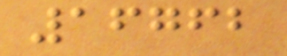16762
